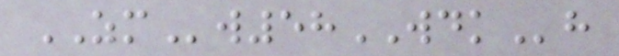ZMw58WDKh
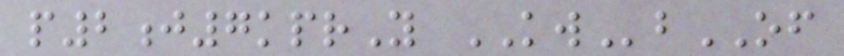p2j7kprY KWbOF
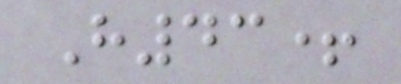H43+
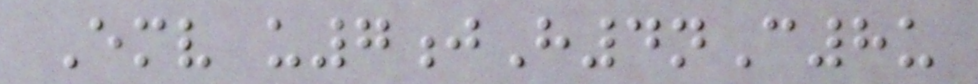Emv u7jH4nC8u
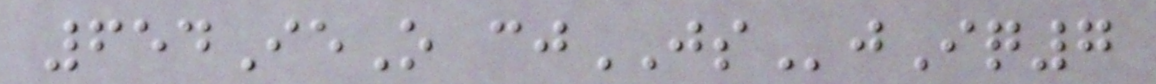654IeO cjJSjIq7
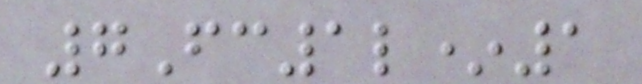7Fc1l*1
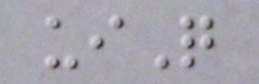uiQ
